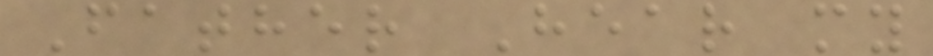Father Hear my
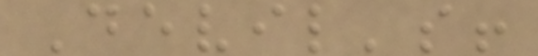Devil's!
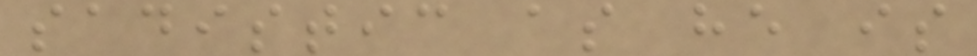sadistic as he is
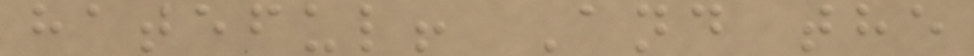hateful! And the
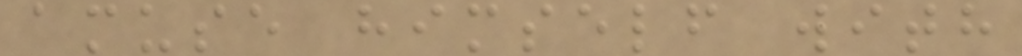amuse himself with
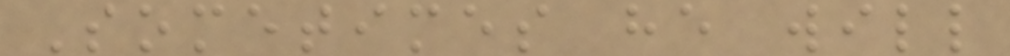Sometimes he will
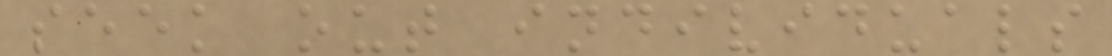seek out individuals
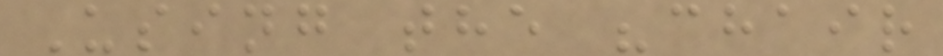Using the "chair
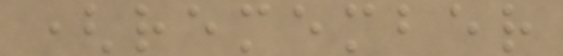(remember
